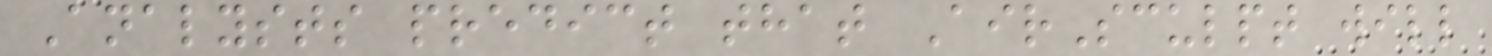Analysts predict that AirSculpt will
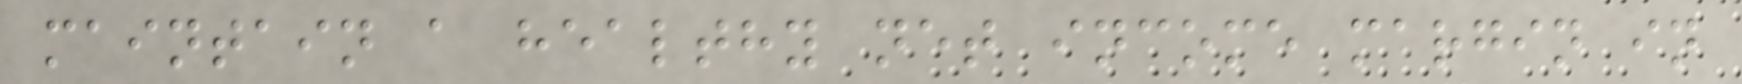maintain a healthy net income margin in
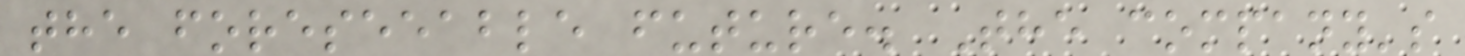the foreseeable future. The company's
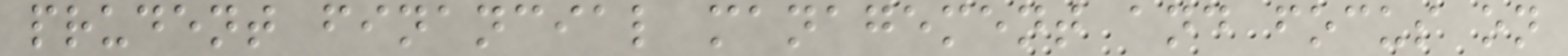prudent financial management and focus on
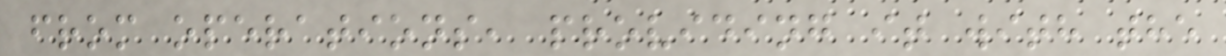from operations, providing it with the
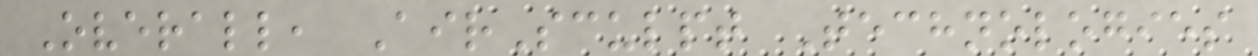Overall, AirSculpt Technologies
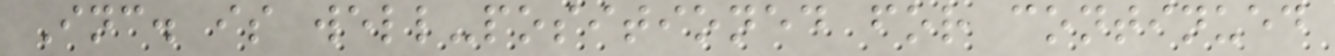Inc. is well-positioned for continued
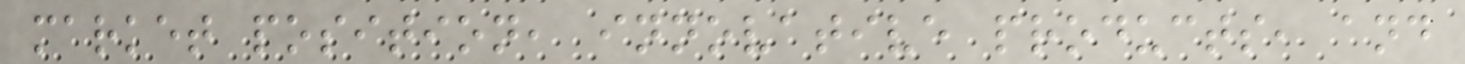market position, innovative products, and
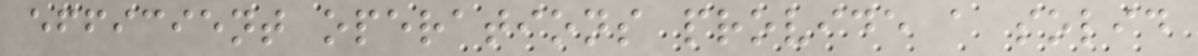efficient operations provide a solid
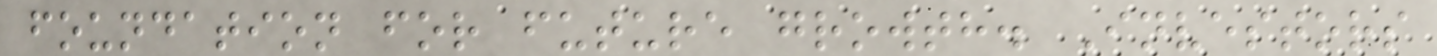foundation for future growth. Investors
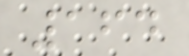164
